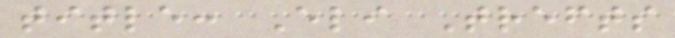title: Eli Trefts
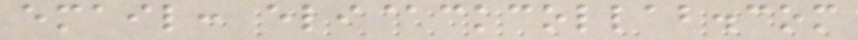email: eli@ckcollab.com
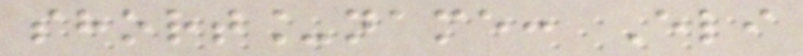short_name: Eli
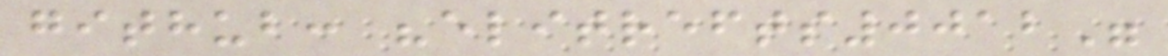github: "elitrefts0012"
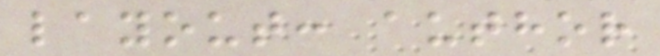layout: author
